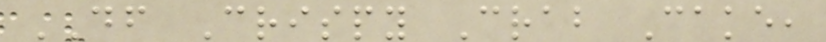DF Crispy Crab Cake,
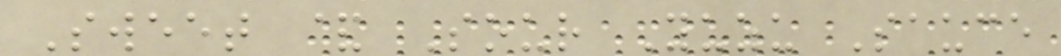Sweet & Sour Yuzu Sauce
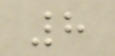8
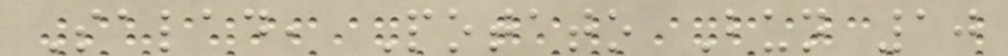Salad, Potato Bun 10
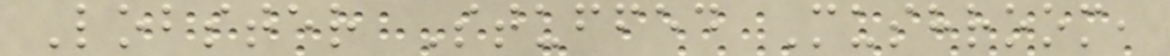Lobster Stuffed Mushroom,
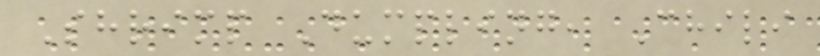Shrimp Dumpling, Chili
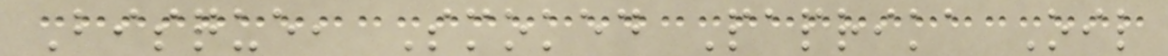Bisque, Smoked Paprika Oil
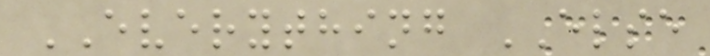EVERYTHING ELSE
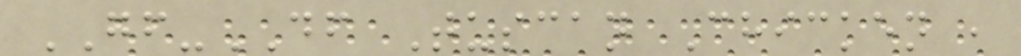GF-DF Tuscan Chicken ,
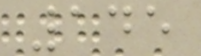145
